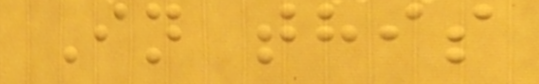In this
